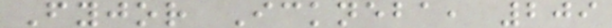Fyjor Ickneba, 209
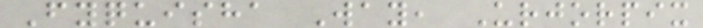Fyquisha Way, Urjorpix
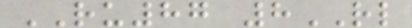RU87 8RL
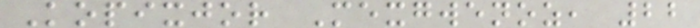Kopixjor Mexgwenoz, 22
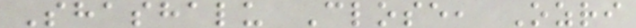Shashalu Close, Ozri
